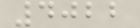4022
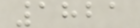1821
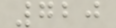720
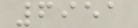6951
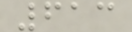613
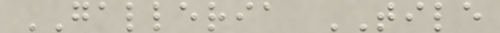GALLERIA TILE
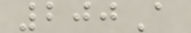200A
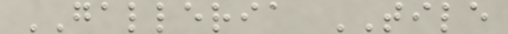GALLERIA TILE
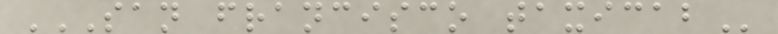SAN FRANCISCO TAXICAB
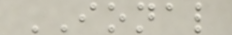IONAL
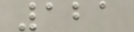121
